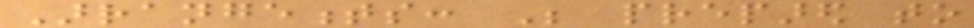Arrangements: Be prepared to
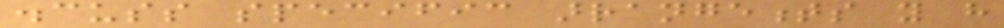discuss specific arrangements you have
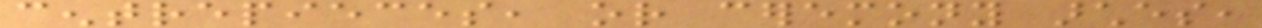centrepieces, or ceremony arches,
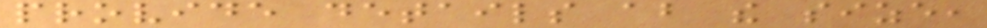provide details about the size,
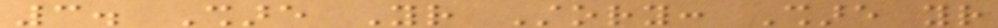3. Share Your Story: Share your
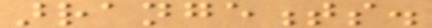arrangements.
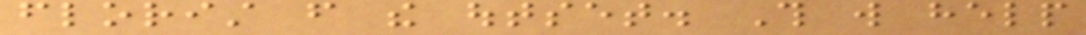florist from the outset. This will help
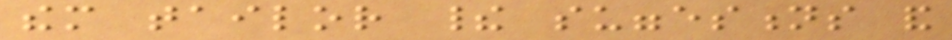them tailor their suggestions and
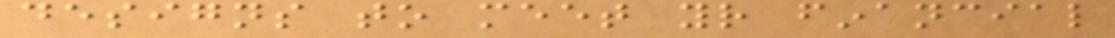designs to meet your financial
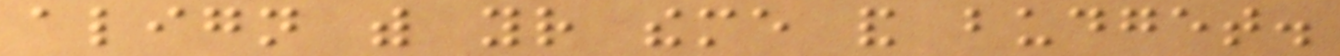align with your theme and budget.
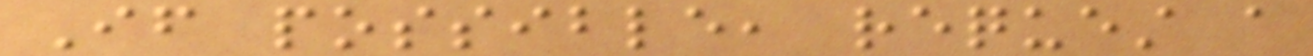If possible, request a
